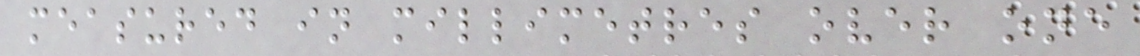measured in millimetres over one
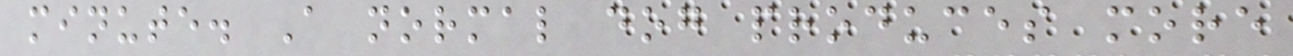minute. A normal dog produces more
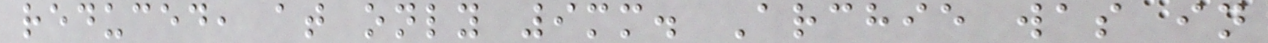reduced, at only 9mm. Archie was in
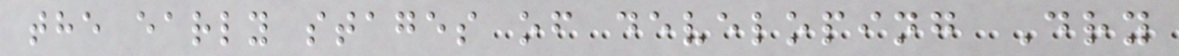the early stages of developing Dry
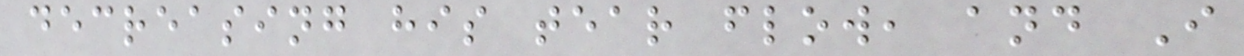decreasing his tear flow, and I
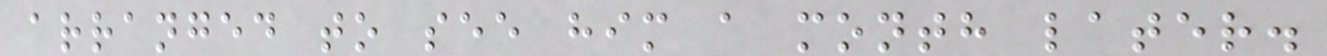arranged to see him a month later.
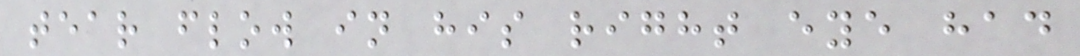tear flow in his right eye had
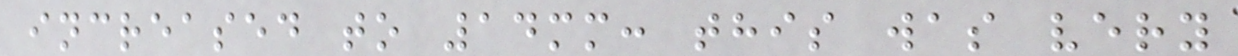increased to 14mm: this was very
